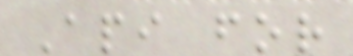Api for
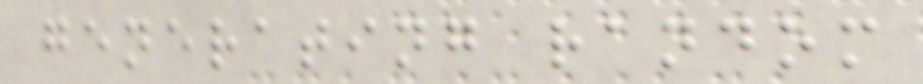generating random
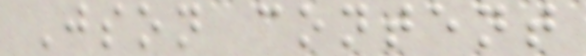Json content
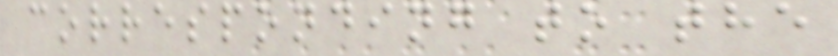corresponding to the
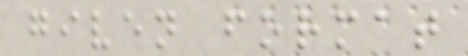given format
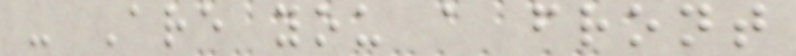- Are you a front
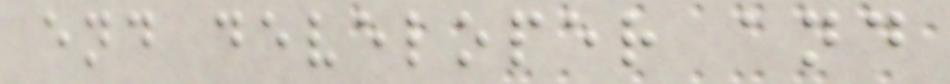end developer and
